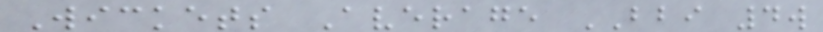Wickets Average BBI 4w
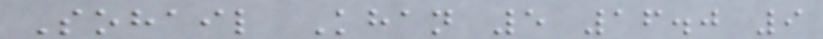Sohail Khan 5 16.0 9
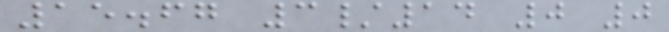15.67 3/14 0 0
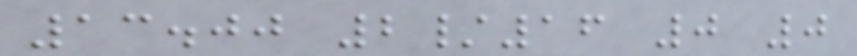13.00 2/16 0 0
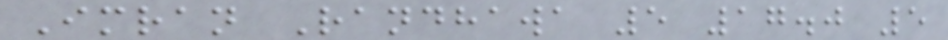Imran Randhawa 5 17.0 5
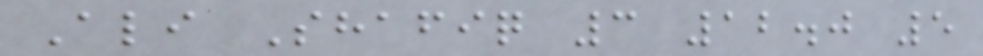Ali Shafiq 3 12.0 5
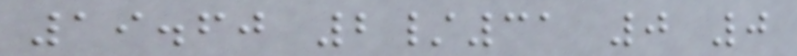19.60 2/31 0 0
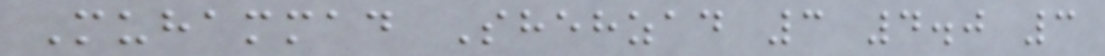Muhammad Shehzad 3 4.0 3
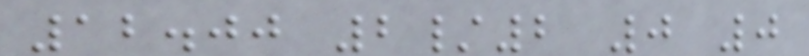12.00 2/2 0 0
